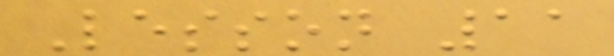Lesson 11
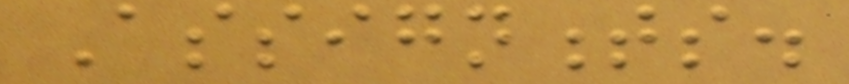Assignments.
